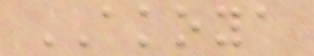AKOYA
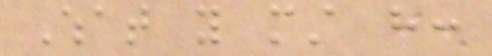What you must have:
